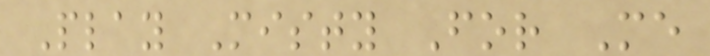Play Misty For Me
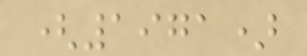(1971)
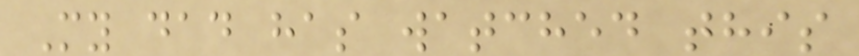My dad has watched this
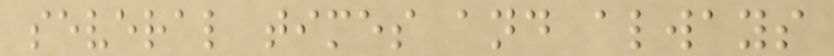several times and always
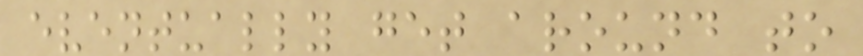eventually get around to
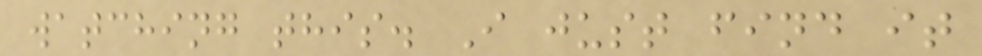watching this. I just find it
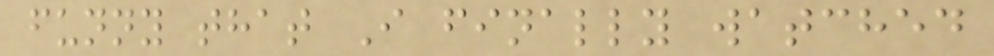funny that I finally watched
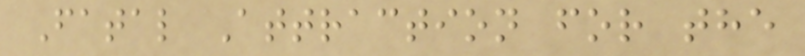Fatal Attraction for the
